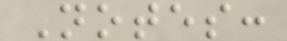Notes:
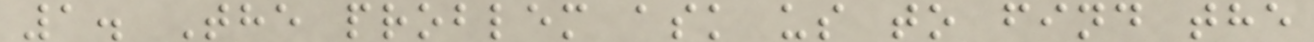1. The problem ask us to find the
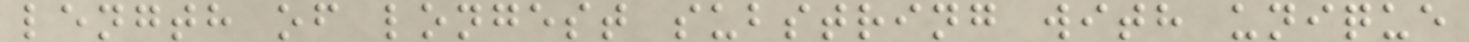length of longest substring with unique
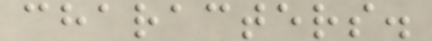characters.
